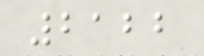2122
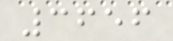3656
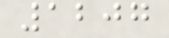1207
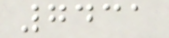7431
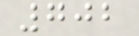702
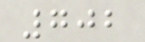702
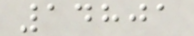14801
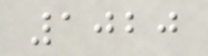1020
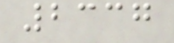2337
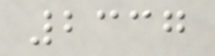2337
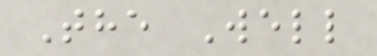The Well
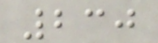230
